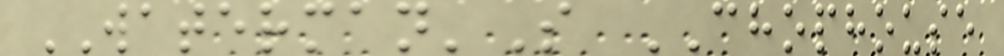WATERMAN'S CHOPHOUSE
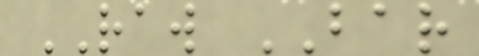RAW BAR
